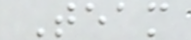Team
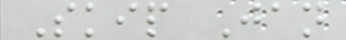Skip Jan
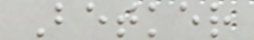Betker
